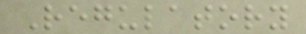Regulatory
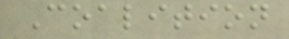Coalition
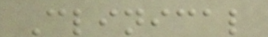Clinical
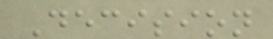Decision
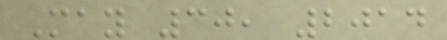May 30, 2014
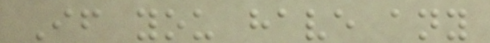If you have any
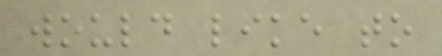would like to
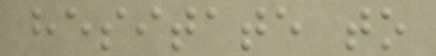hesitate to
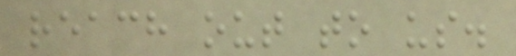reach out to us.
